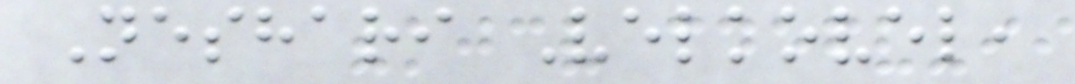Neshari Velkovel,
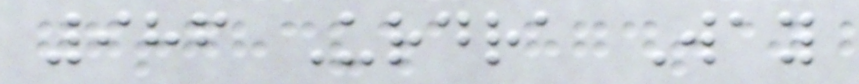986 Urdra Way
